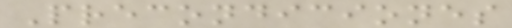Precondiciones
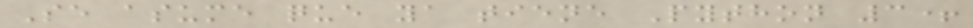Se asume que ya tiene Python 3+
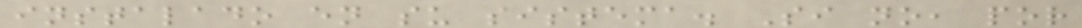instalado en su sistema. Si no, por
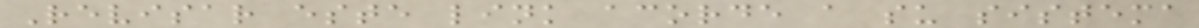Revisar este link acorde a su sistema
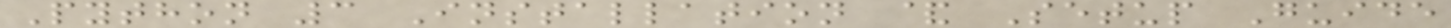Python 3 Installation & Setup Guide
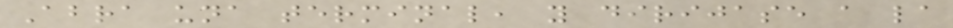Abra una terminal, y dirijase a la
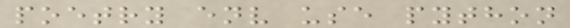poetry env use python
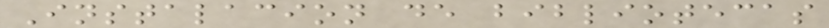Instalacion de bibliotecas
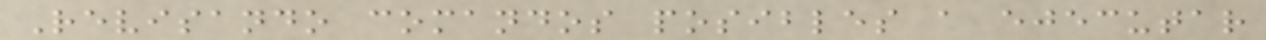Revisando comandos posibles a ejecutar
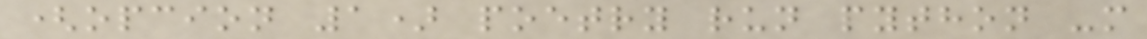(opcion 1) poetry run python -m
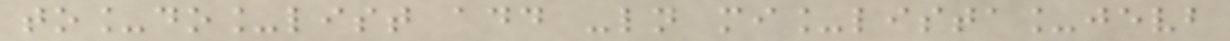to_do_list add -ln mi_lista_jevb
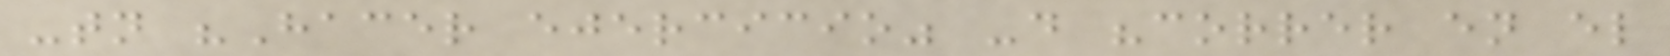-tn "Hacer ejercicio" -d "correr en el
